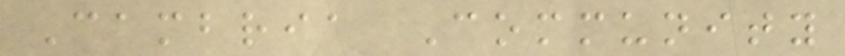Cambria Community
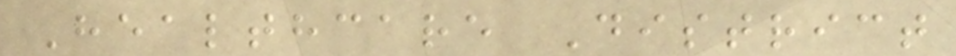Healthcare District
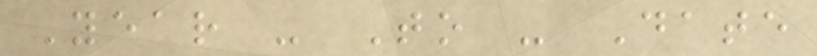Year - To - Date
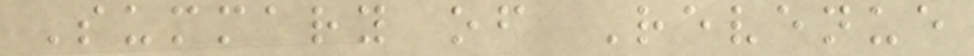Summary of Revenue
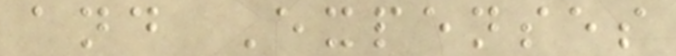and Expenses
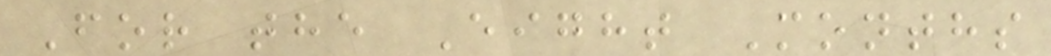For the Eight Months
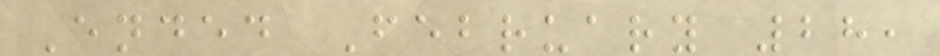Ended February 28,
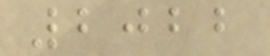2022
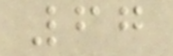67
